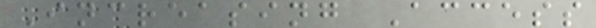Increasing Access
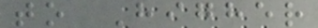to Higher
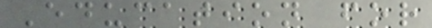Education for
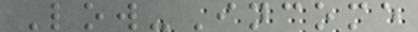Low-Income
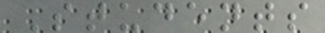Students
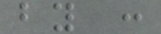by :
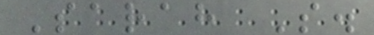Sarah S.
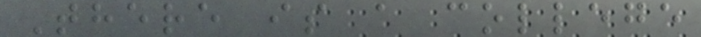There is a college
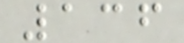136
